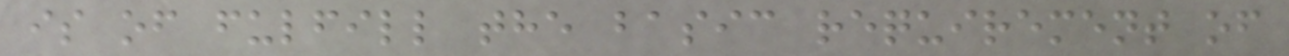is of fulfill the basic requirement of
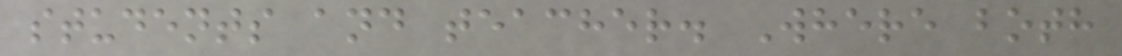students and teacher. Where both
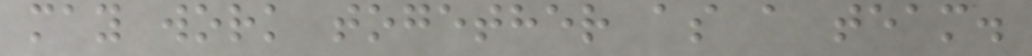may work together as a team.
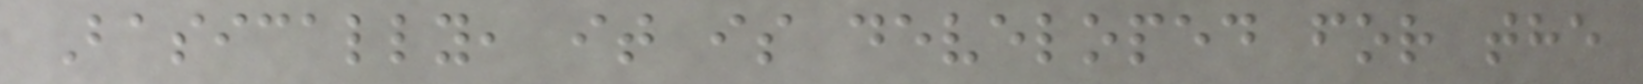Basically, it is developed for the
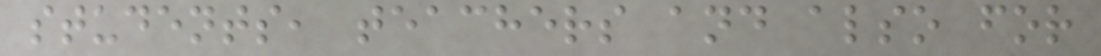students, teachers and also for
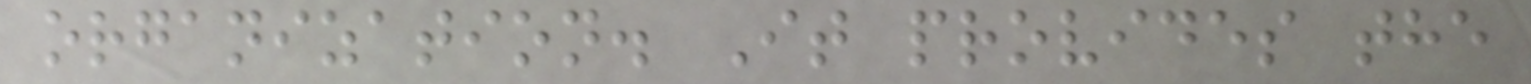organization. It provides the
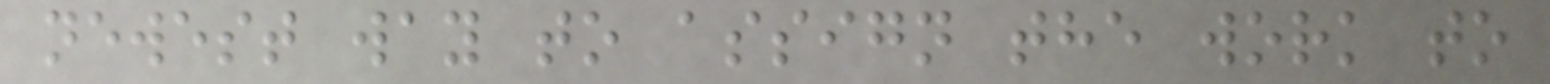newest way to assign the work to
